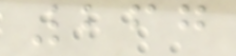267
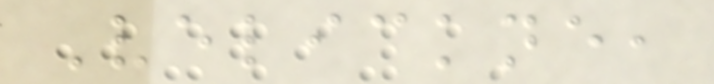Velickne,
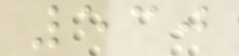530
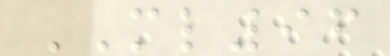ML96
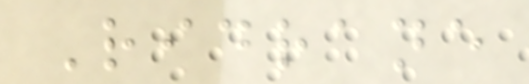Ridrane
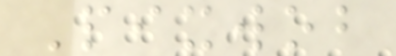Pixwob
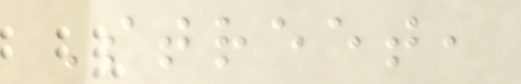Street,
